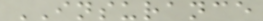INSURANCE
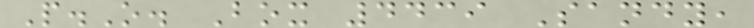P.O. Box 4439 Sandy,
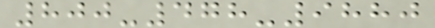800-478-9880
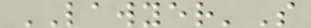LAWYER'S
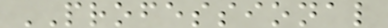PROFESSIONAL
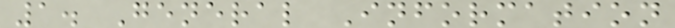1. General Information
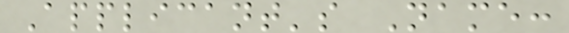Applicant's Name:
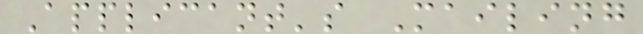Applicant's Mailing
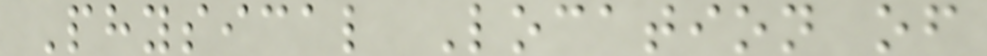Physical Location of
